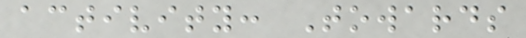activity: Towards
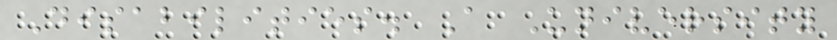Disabilities. A University
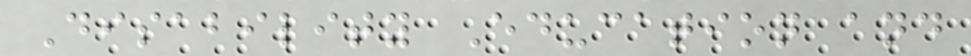Disability Education and
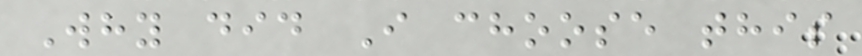Why did I choose this
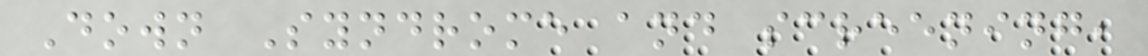Down Syndrome and screening,
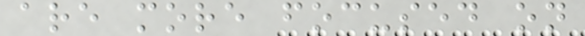are more focused on
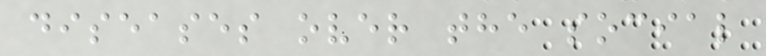diseases over the social
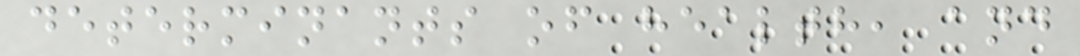determinants of health, and
